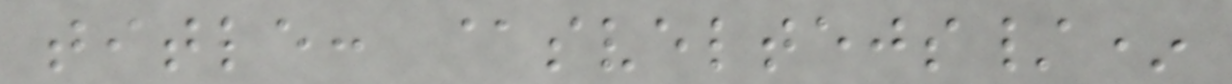title: @sveltejs/*
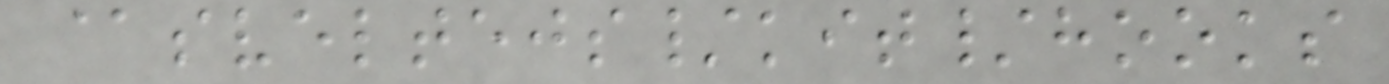@sveltejs/kit/hooks
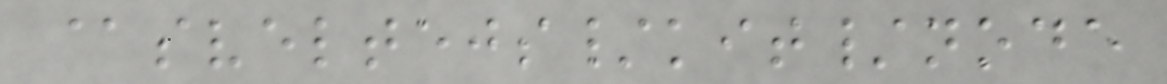@sveltejs/kit/node
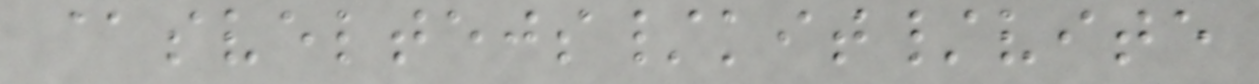@sveltejs/kit/vite
